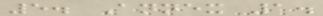5. Annex 1.
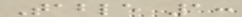Table 1:
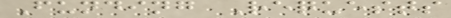Funding Requests
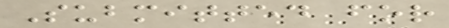Submitted for
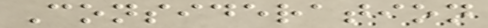Consideration
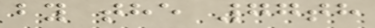by the 77th
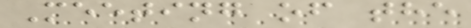Meeting of the
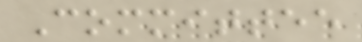Committee
